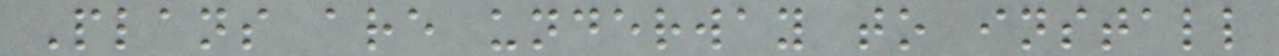Plans are underway to install
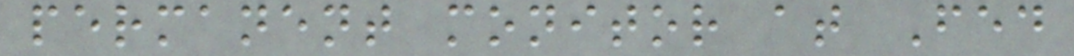permanent monitor at Fed
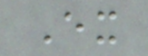Ex
